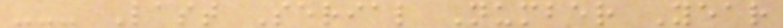--- Last Serial Number Year
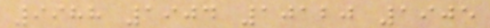9988 1904 10120 1905
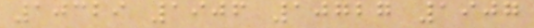10329 1906 10727 1907
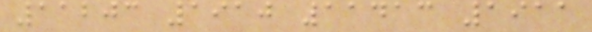11203 1910 11413 1911
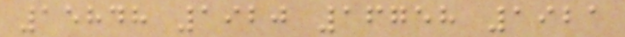15848 1920 16758 1921
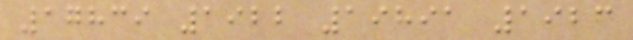17839 1922 19891 1923
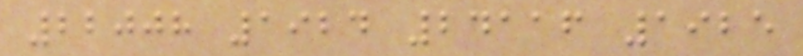22008 1924 24116 1925
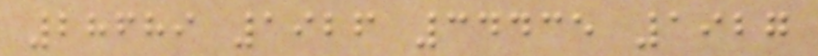28689 1926 34435 1927
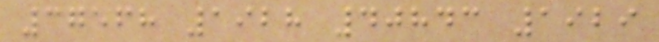37568 1928 40843 1929
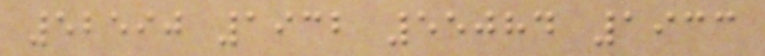52590 1932 55084 1933
